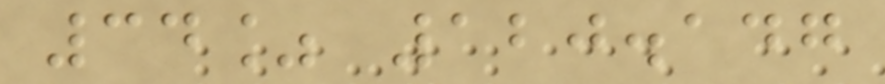34% 120.147
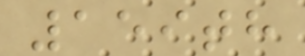159th
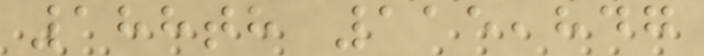188th 115,847
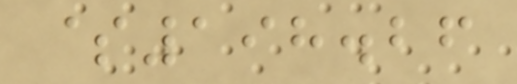$198.26
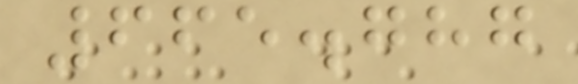665.787
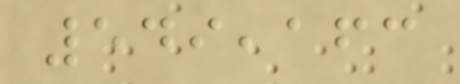549,163
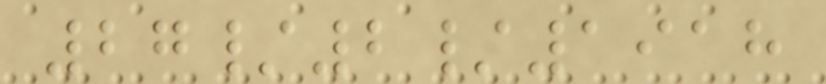27/2/1918
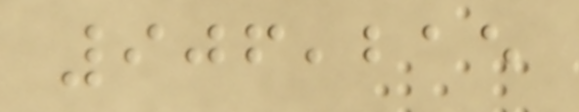906,215
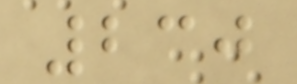230
